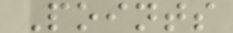Points
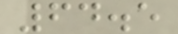64.5
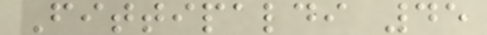Fittipaldi 45
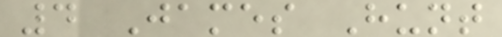4 James Hunt
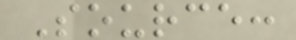Source:
